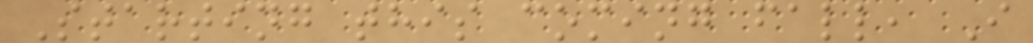Starting this coming fall, I
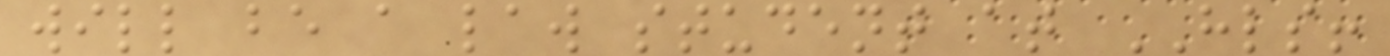will be a law student at HLS!
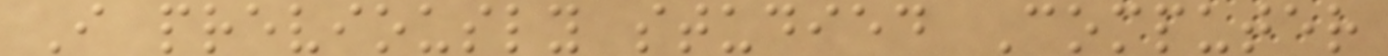I previously studied Computer
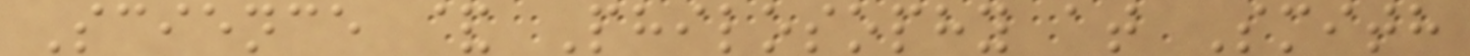Science & Philosophy at Smith
